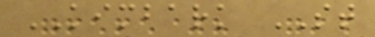KIMBARK ST
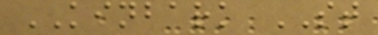KINBARK ST
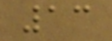13
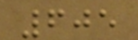605
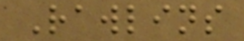Rawlins
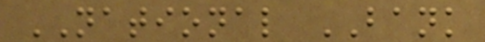NATIONAL BANK
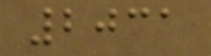2031
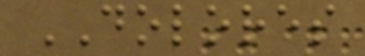DOLORES
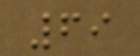69
